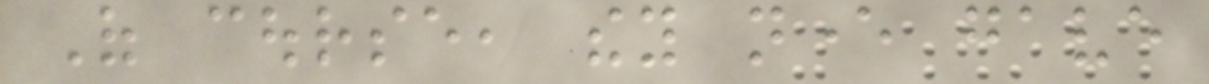Of course, they never gave
